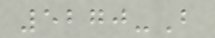5270-B
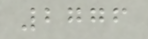2776
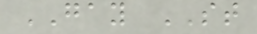GAY ST
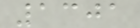1301
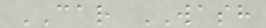CAR WASH
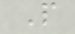P
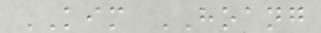KIM HOANG
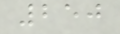250
